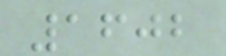1602
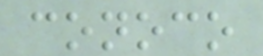conoco
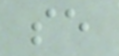se
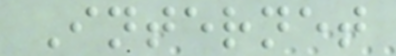Internet
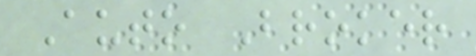Auto Broker
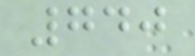740
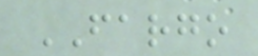FARGO
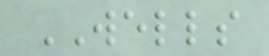WELLS
